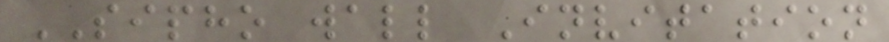SIPHO wall Invitation
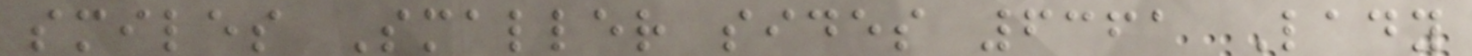smiles Smaller sides 6361 Lady
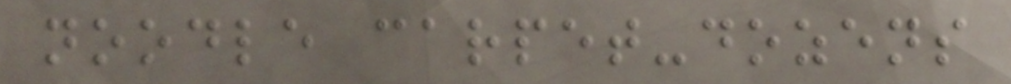noodle carpet-dozens
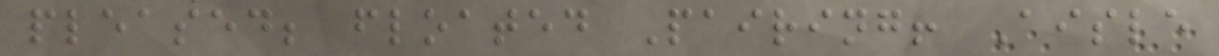pleased; floated Pairing! Aisle
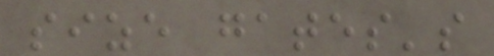size gates's
